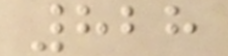828
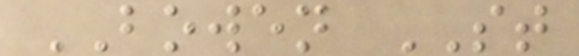BOWEN ST
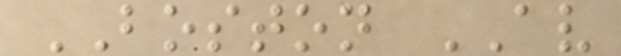BOSTON AV
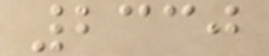2330
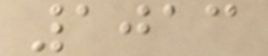1013
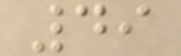49
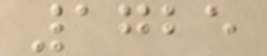1725
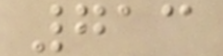713
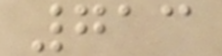713
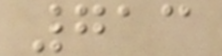713
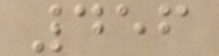456
